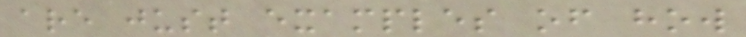are just examples of how
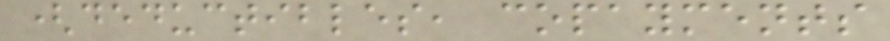(deductibles, copayments
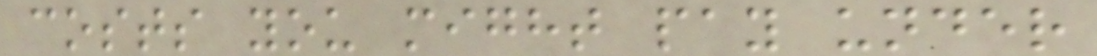costs you might pay under
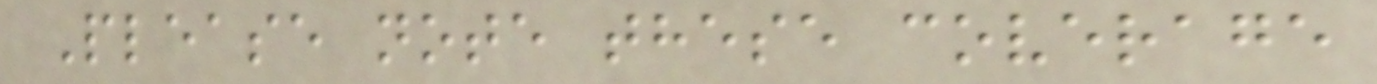Please note these coverage
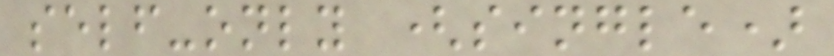self-only (single)
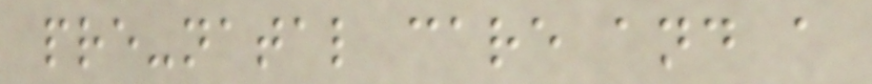pre-natal care and a
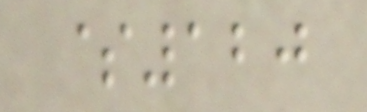$120
